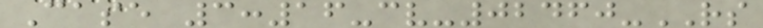Case 3:16-cv-02460-RS
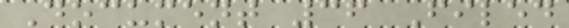Document 36 Filed
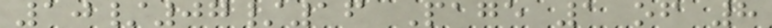10/07/16 Page 1 of 8
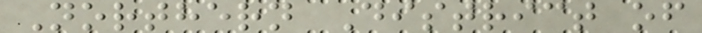Northern District of
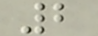2
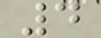4
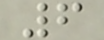6
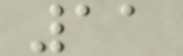11
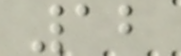12
